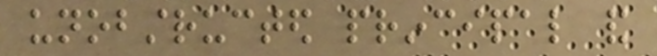unobstructed principal and
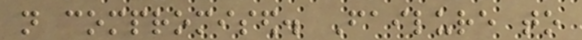not compromised. Failure to
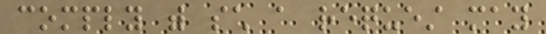comply with such a request may
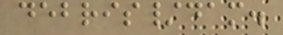debris/dam.
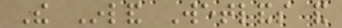The Inland Wetlands and
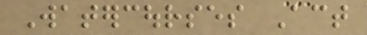Watercourses Act
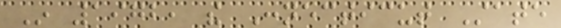In 1972, the Connecticut State
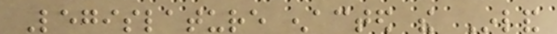Legislature enacted the Inland
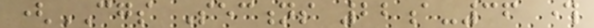(CGS Sections 22a-36 through
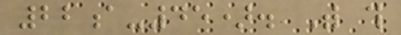22a-45). With this
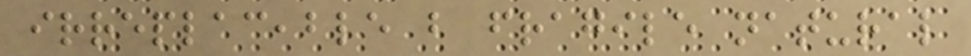irreplaceable but fragile natural
